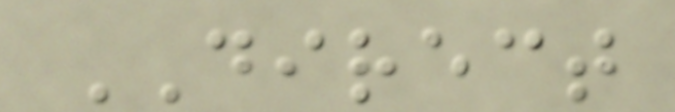DIRECT
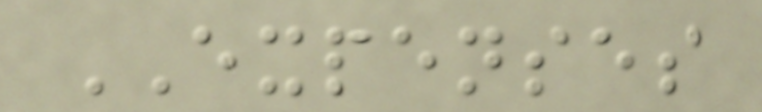EXPENSES
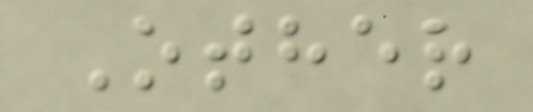Other
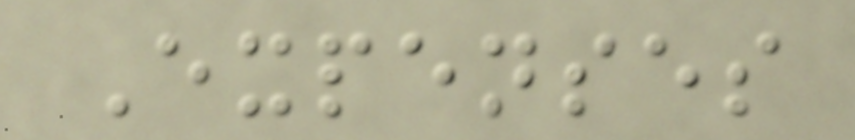Expenses
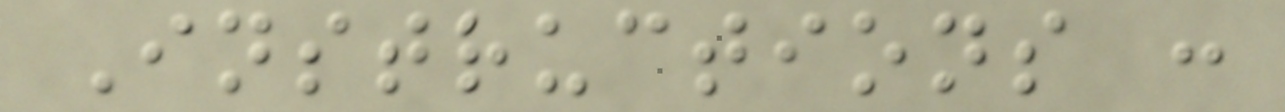Instructions :
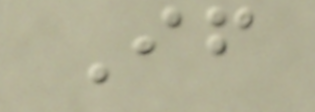If
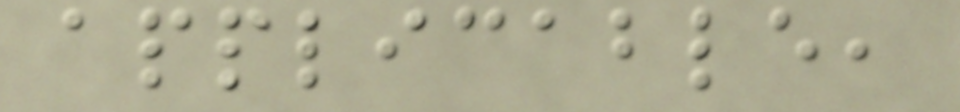applicable,
